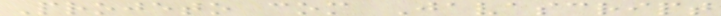Projeto com Javascript
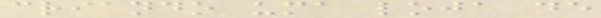criando uma loja de
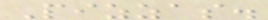Pizzas.
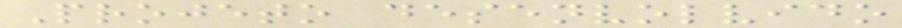Projeto desenvolvido
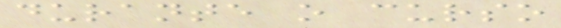durante o curso
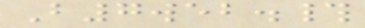B7web.#
